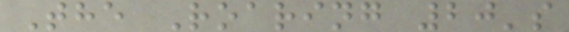The Roaring 20's
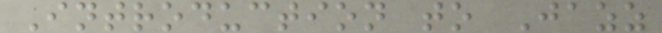Introduction to Jazz
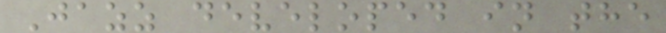Jazz developed in the
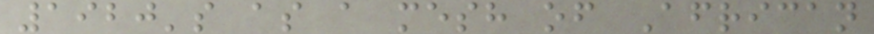1920's as a mesh of African
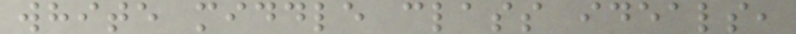white middle class ideals,
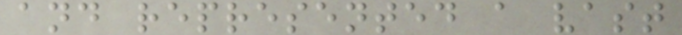and represented a vast
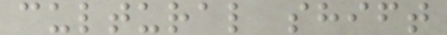cultural shift
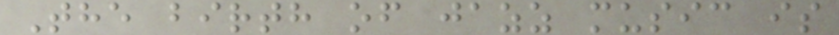The birth of jazz music is
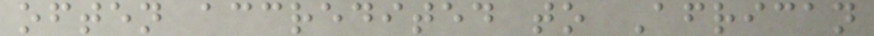often accredited to African
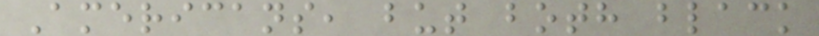Americans, but both black
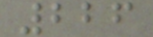226
